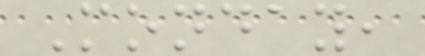Monday,
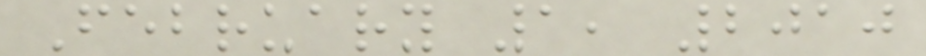February 1, 2010
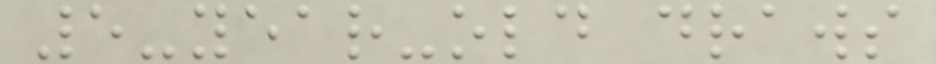5-year-old draws
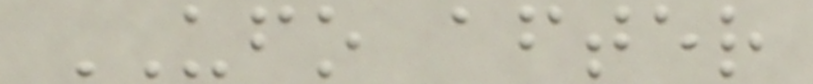UFO after
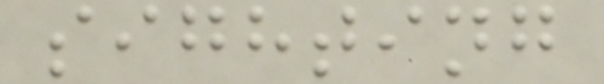sighting
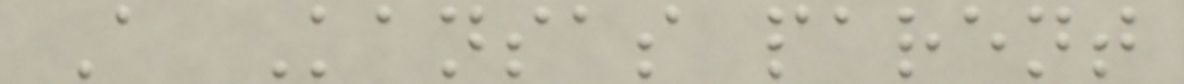A Kansas parent
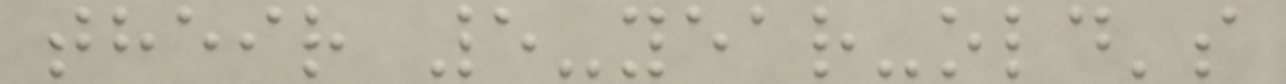their 5-year-old's
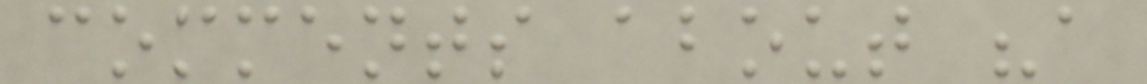comments about "a
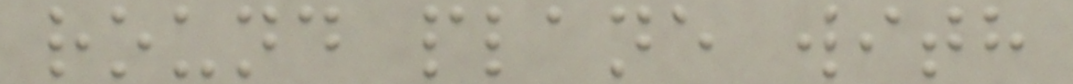round plane with
